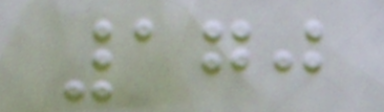170
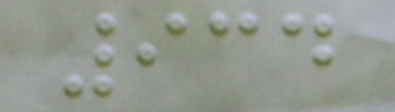934
